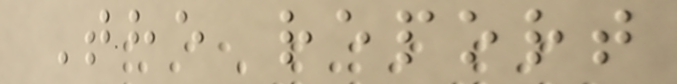The report
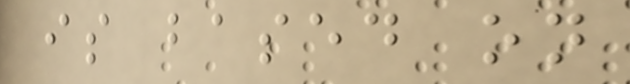is based on
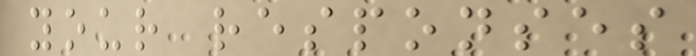your responses
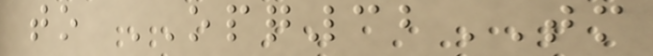to OPQ32TM
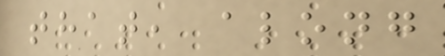that, along
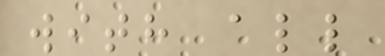with all
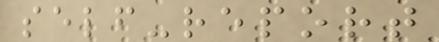self-report
